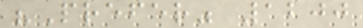"Prefer" 1200
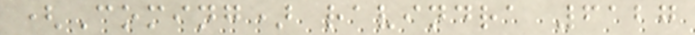(Coming) ravindra 6127
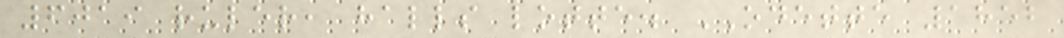6019 ruler, halls lotte. ODETTE 1852
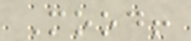Mood!
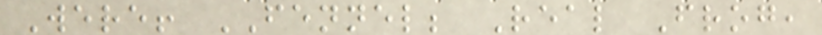Were! FENNEL; Real Frog,
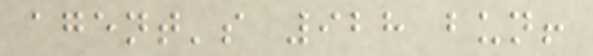agent's 928 bun!
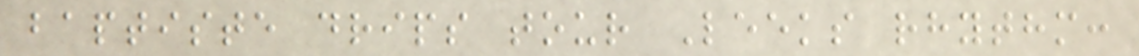baptiste drips tour Leeks rhythm:
